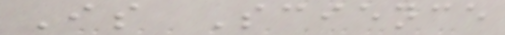Is Science
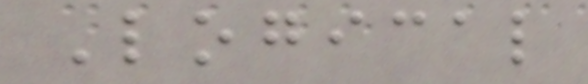Logical
